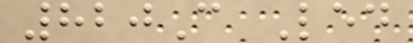820C Led
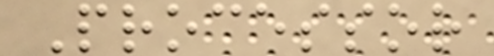Processor
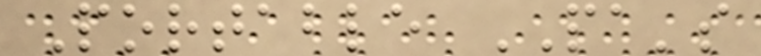Portable PA's
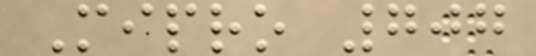Mipro 707
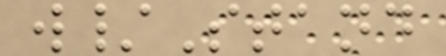w/Stand
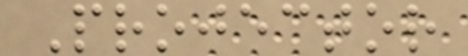Projector
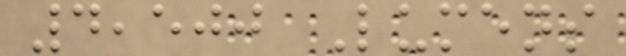4,500 Lumens
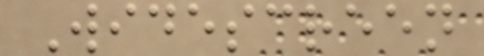Widescreen
